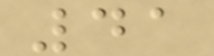41
